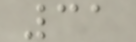31
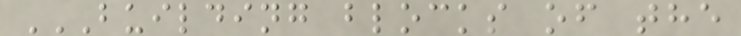BUILDING BLOCKS OF THE
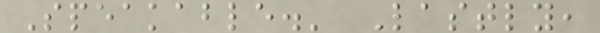Speakable.' Lastly,
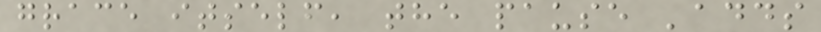grace itself, the pause 'adds
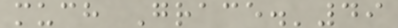much Grace.'49
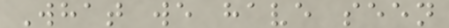What we have seen
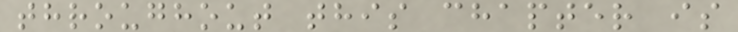throughout this chapter is
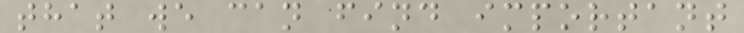that we can find important
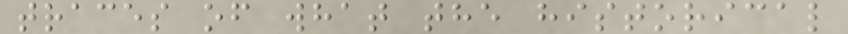traces of what the historical
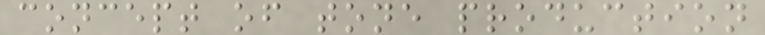concept of tone production
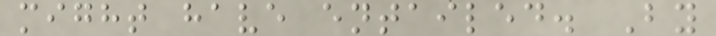might have entailed. By
